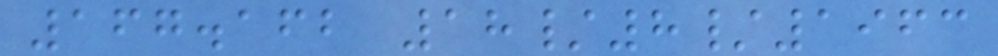167.162 18/8/1963
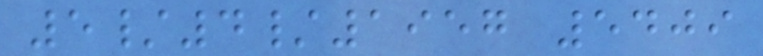5/4/1957 5409
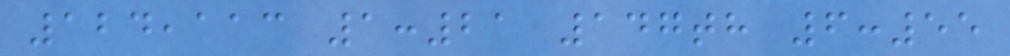124,113 1:21 147th 6:55
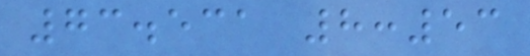73.531 8:53
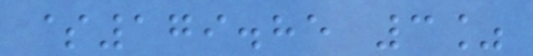$179.85 3%
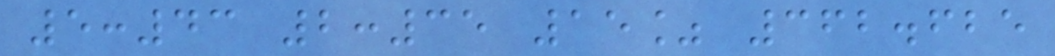5:43 2:35 15% 362.625
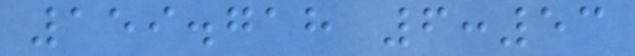159.718 6:53
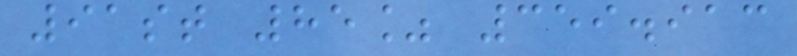91st 85% 359.913
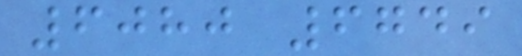6080 6749
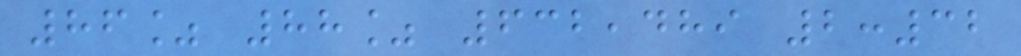86% 88% 632,489 2:32
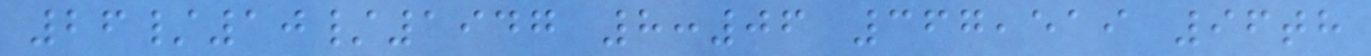26/10/1947 8:06 367,519 96th
